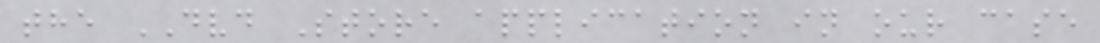the DVD Store application in our case
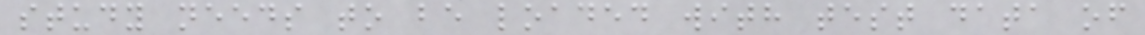study needs to be loaded with test data of
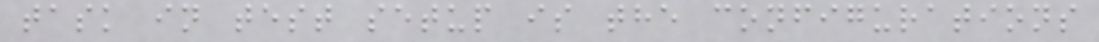task in test setup is the configurations
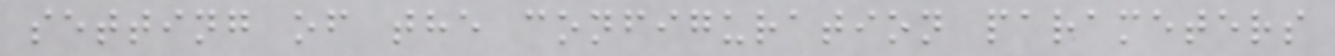setting of the configuration parameters
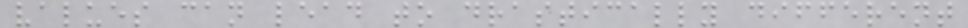values can lead to drastically different
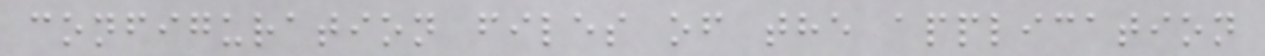configuration files of the application
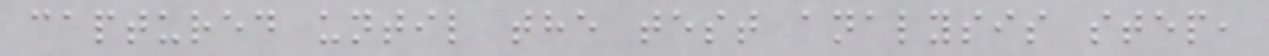captured until the test analysis step,
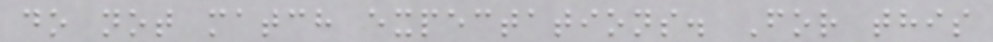do not match expectations. For this
